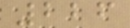226
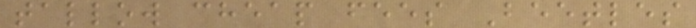tallow cheap fees Beetles
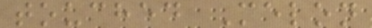touched Melon
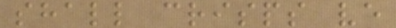shall crisps ve
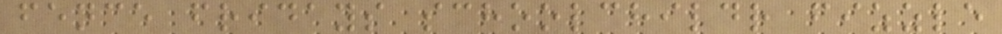fence fridays schoolchildr fizzle
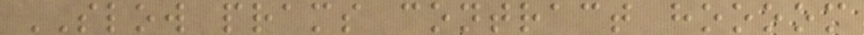SLOW prams contract hoooom
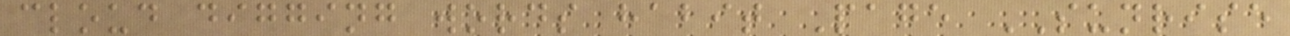cloud digging words habit Page SUNRISE
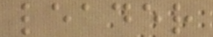leader
